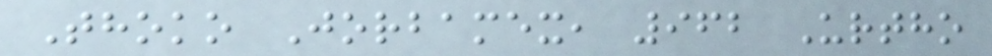Thoko Jorbamex, 962 Urtho
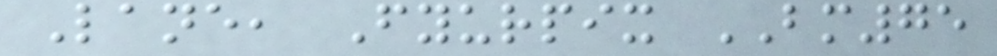Lane, Fyurpix BM75
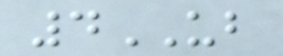4UB
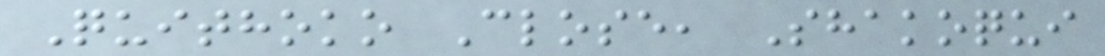Quithoko Close, Shakoqui
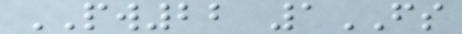PW22 1FS
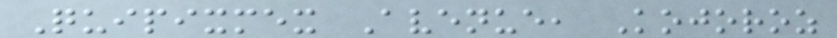Quipixmex Avenue, Kojoroz
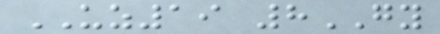UZ19 8GY
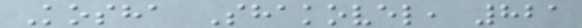Kosha Shakovel, 821
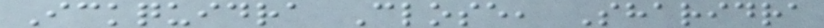Ickquidra Close, Sharidra
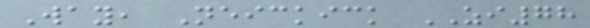Way, Neickick ZI78
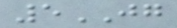5JG
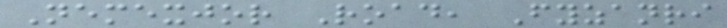Nemexjor Road, Fyzanri
